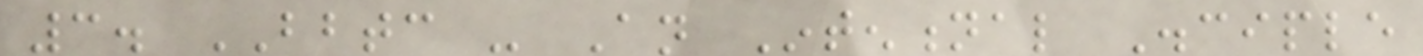3. BBTC - An Intentional Disciple
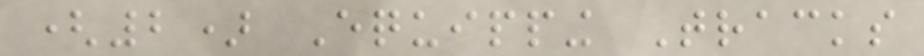(2) Equipping Tracks
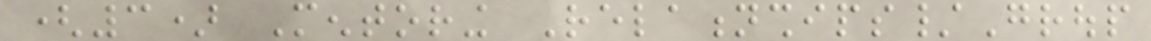(3) Mentoring Relationships/Group
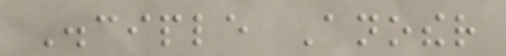Disciple Another
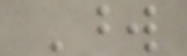Word
